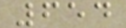654
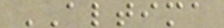ALTIMA
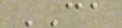CA
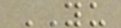YU
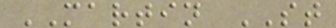MARTIN ST
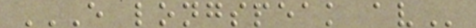E LONGSPEAK AV
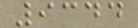9344
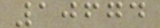10674
